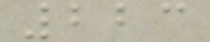223
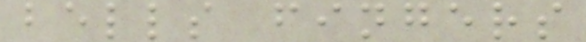bells fingers
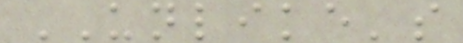UNLIKE's
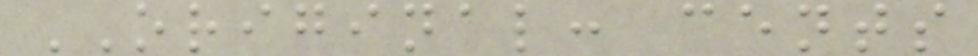ORIGINAL: cents
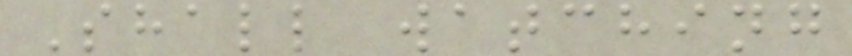Shall watching
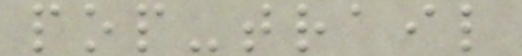pop-trail
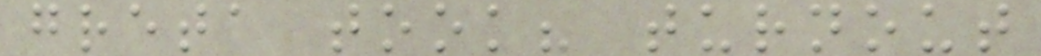greta took? turnout
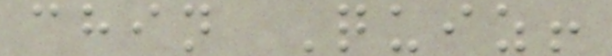chin Quiz!
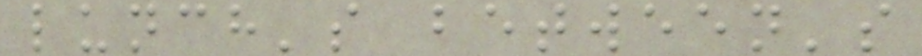lunch's between's
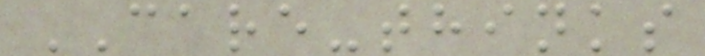CARE-thinks
